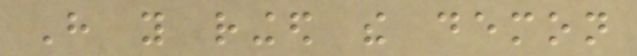Have you ringed the demon
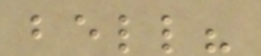bell?
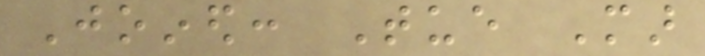Joined: Tue Mar
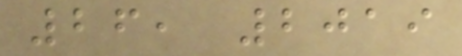26, 2019
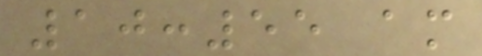10:55 am
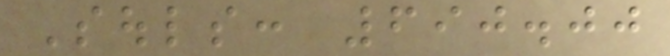Souls: 690.00
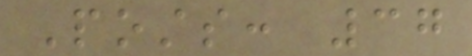Posts: 37
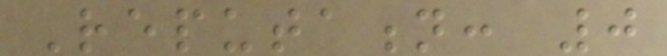Reputation: 0
